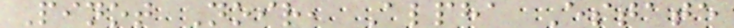Pinot Noir, Alpha Estate
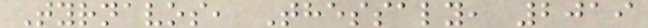Tyrnavos, Thessaly, 2019
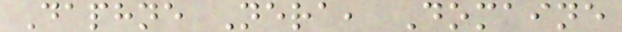Daphne Nera, Domaine
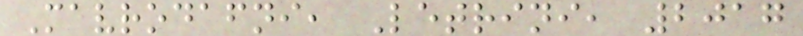Mavrodafni, Letrini, 2017
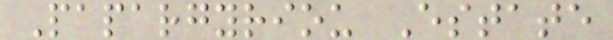Papargyriou Estate
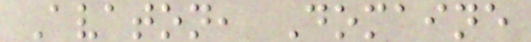Avaton, Domaine
